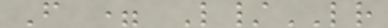F = L/LR
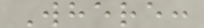Where:
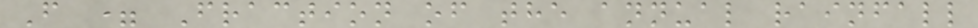F = Fraction of the annual rainfall
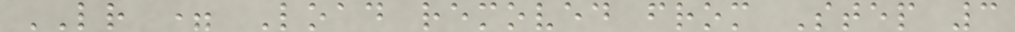LR = Load removed from Step 3
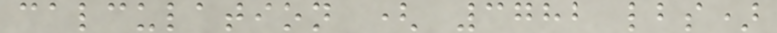calculation ( 3782 lbs)
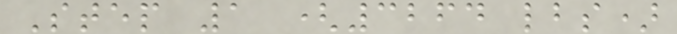Step 1 (3264 lbs)
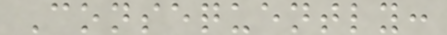Consequently:
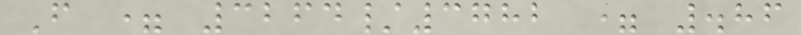F = 3264/3782 = .86
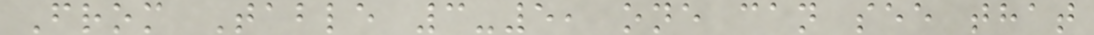From Table 3-5, one can see that
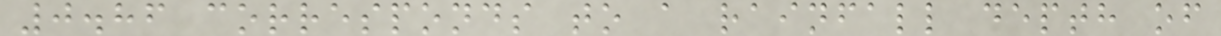0.86 corresponds to a rainfall depth of
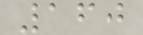160
